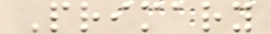Primary
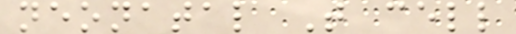neonatal T cell
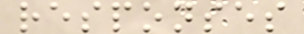responses
